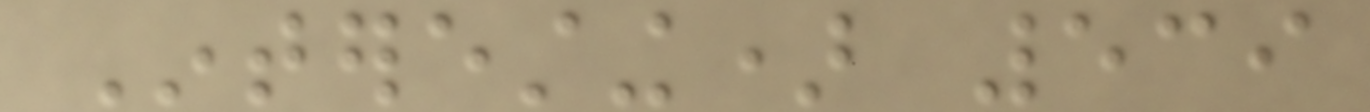Interesting) 539
